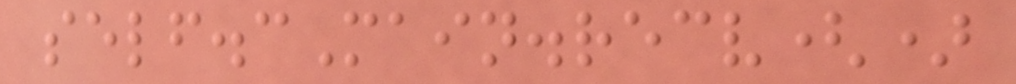self.cMain.recv()
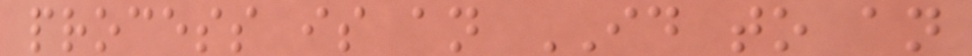process is an ID to an
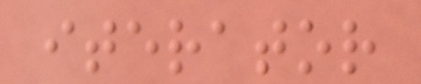iterator
